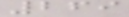269
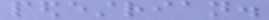pedestrian.
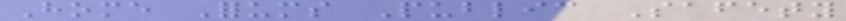Home Forums Public Safety
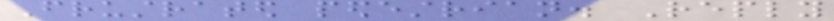Frustrated pedestrian. Reply
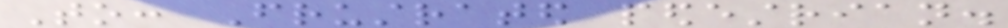To: Frustrated pedestrian.
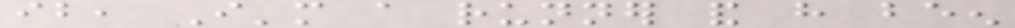ib, I'm a runner and have been
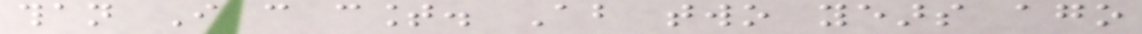than I can count. About two years ago
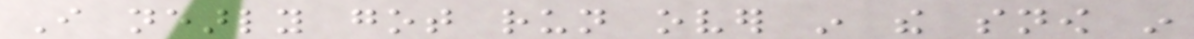I nearly got run over in the snow in
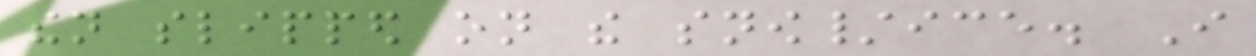then slipped on the snow/ice. I
